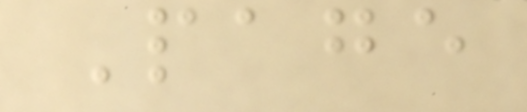Page
